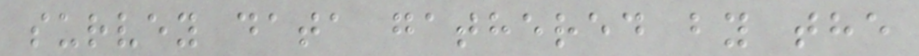survey data gathered by the
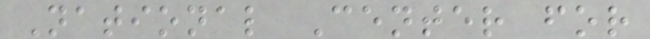National Center for
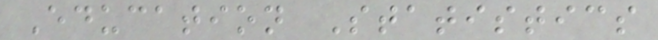Education Statistics
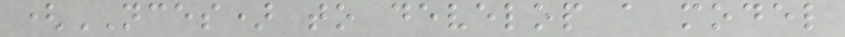(NCES) to develop a model
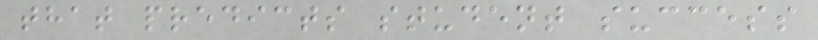that predicts student success
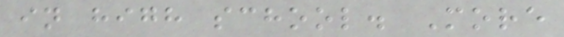in high school. More
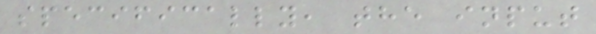specifically, the input
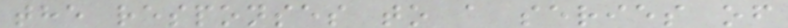the responses to a series of
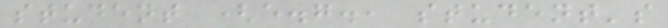student (e.g., student's
